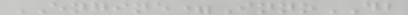ENGINE=InnoDB
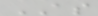AS
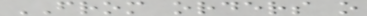FROM orders o
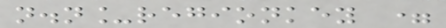n.n_regionkey =
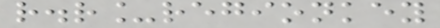r.r_regionkey
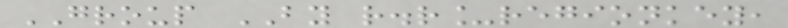GROUP BY r.r_regionkey,
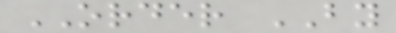ORDER BY
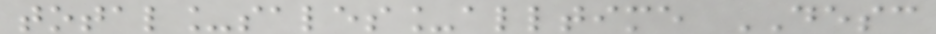total_sales_alltime DESC
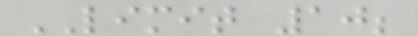LIMIT 10;
